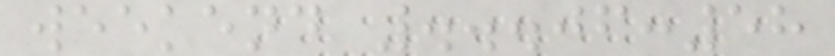weekend ...06:58
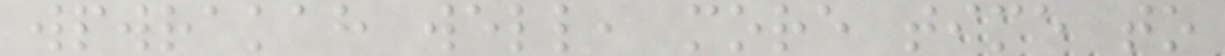wpwrakah well, more time to
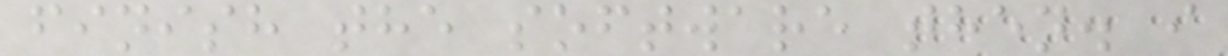finish the software then. i
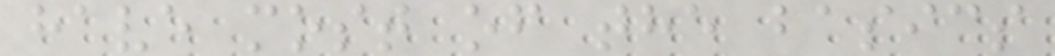have most of the basics
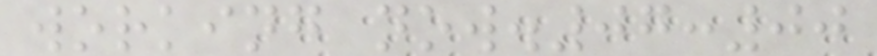working now.07:00
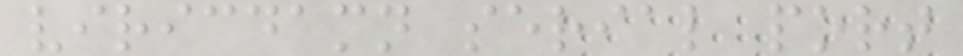viricdamn serial port
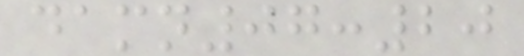damn07:20
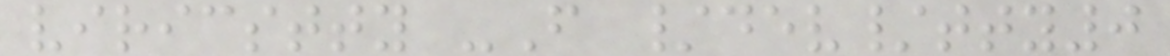viricstty -F /dev/tty0
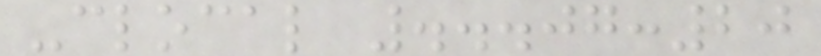-clocal ...07:20
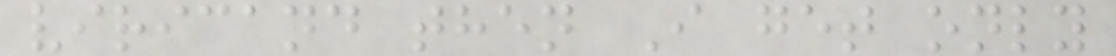viricand then I get only
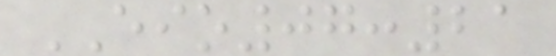EIO07:21
